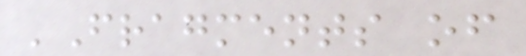'Fragments of
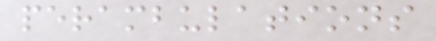perambulations
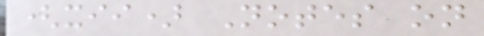(xii) Notes on
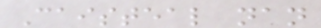Caisteal nan
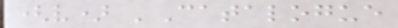(v) 'Catalogue
